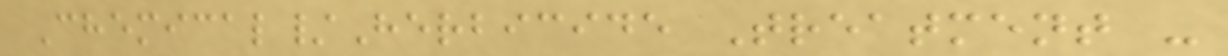Chemical/Herbicide Treatment -
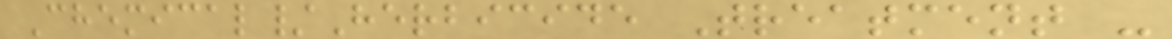Chemical/Herbicide Treatment -
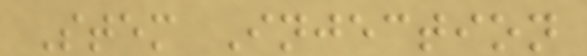Stem Injection
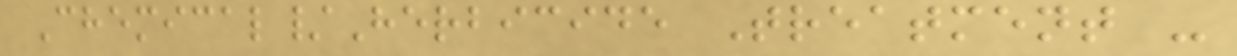Chemical/Herbicide Treatment -
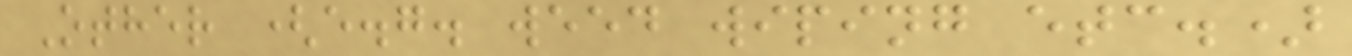Other (e.g. weed wiping etc.)
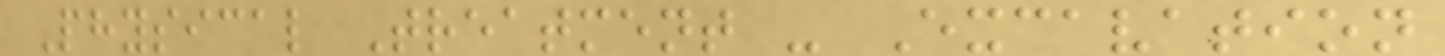Physical Treatment - Excavation
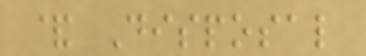& Disposal
